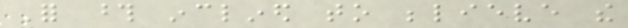For those inclined to believe the
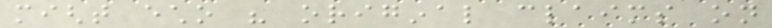might echo his original claims on
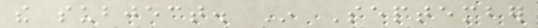the subject. In September
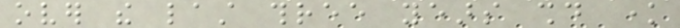over the last three years should know
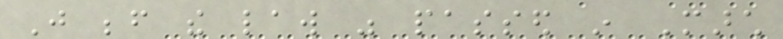Just before the law was passed in March
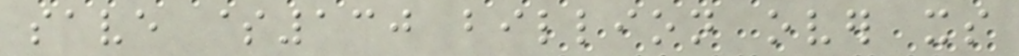save $130 billion over its
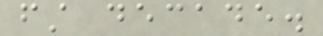first decade.
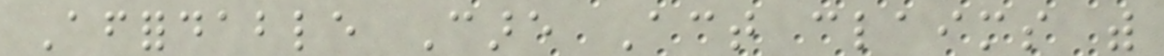Affordable Care Act claims with
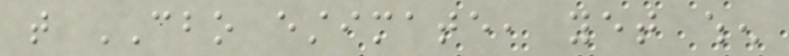that CBO estimate, yet when
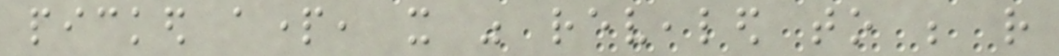picked apart, it was revealed to be rather
